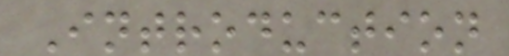Introduction
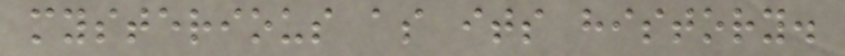mysterious as its history.
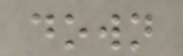down
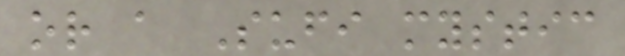or a Sufi mystic
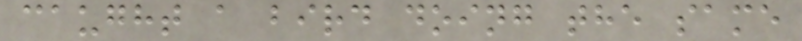caught a bird doing the same
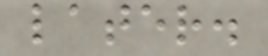later.
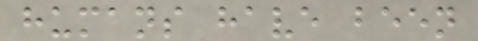humans have been
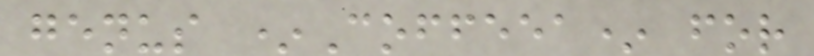genus *Coffeea* for
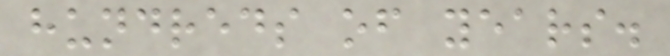hundreds of years.
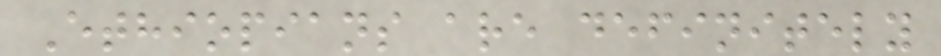Ethiopians are definitely
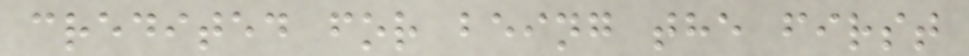credited for being the first
